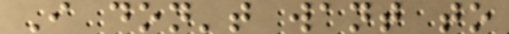I don't want to
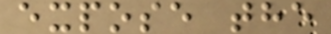expose the
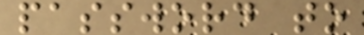password to
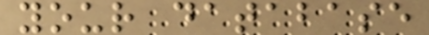your database
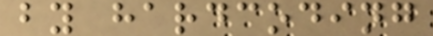by hardcoding
